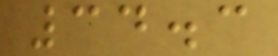34.3
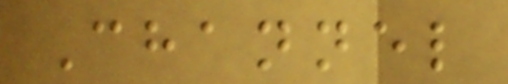Channel
